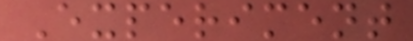Experiment
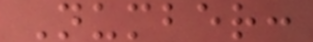Number:
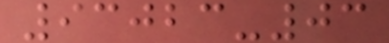93023-03
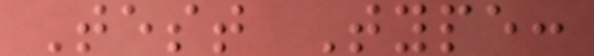Test Type:
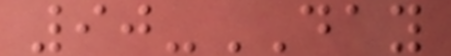90-DAY
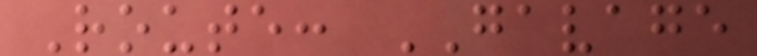Route: GAVAGE
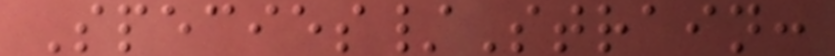Species/Strain:
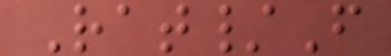Rat/F
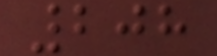208
